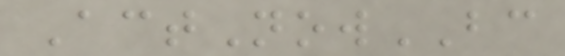ActNowBC
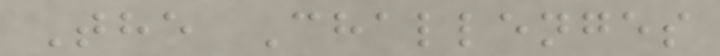The Challenges
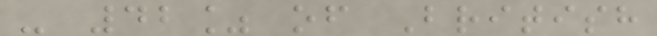- 42% of British
